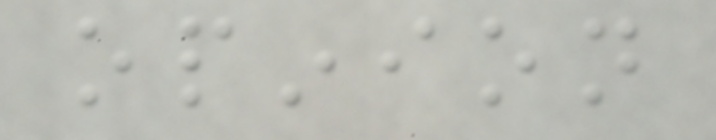opinion
